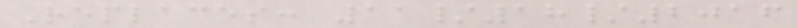Replaces: 11/18/2016
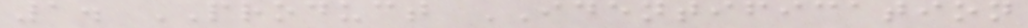1. PRODUCT IDENTIFICATION
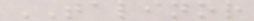TALINOR
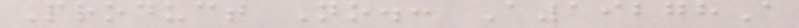Product No.: A19278A
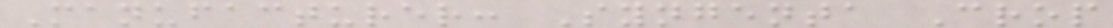Manufacturer: Syngenta Crop
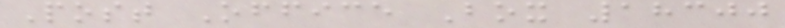Post Office Box 18300
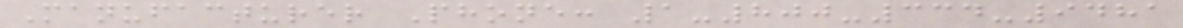Manufacturer Phone: 1-800-334-9481
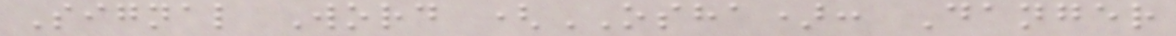Signal Word (OSHA): Danger
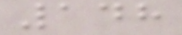148
